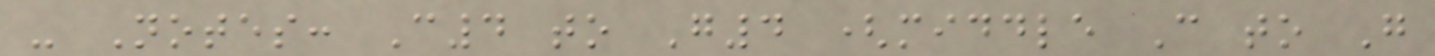- Notes: C4 to G4 (middle C to G
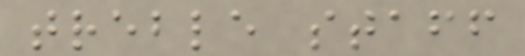treble staff
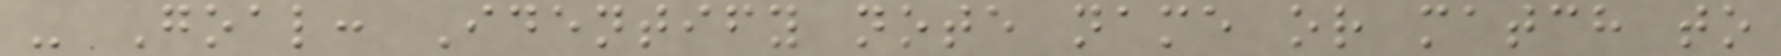- Goal: Identify note name or match to
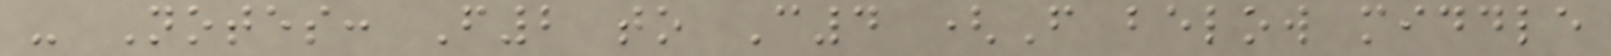- Notes: F2 to C4 (F below middle
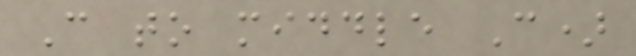C to middle C)
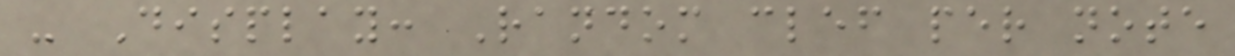- Display: Random clef per note
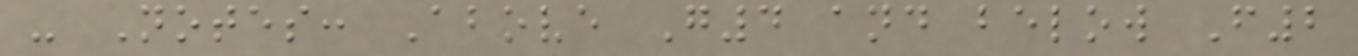- Notes: Above G4 and below F2
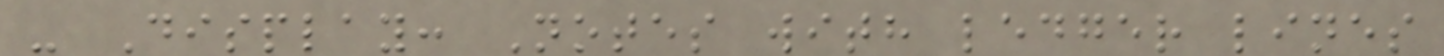- Display: Notes with ledger lines
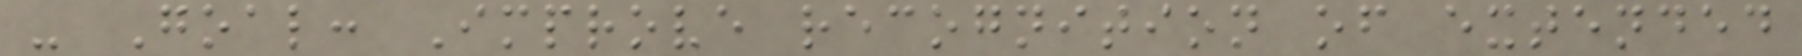- Goal: Improve recognition of extended
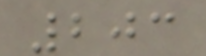203
